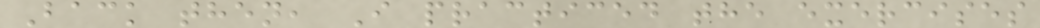Back then, I practiced the exercises
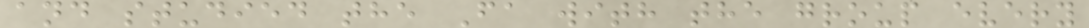and studied the Fa with the group every
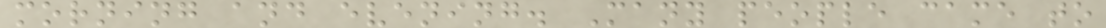morning and evening. Many people came to
